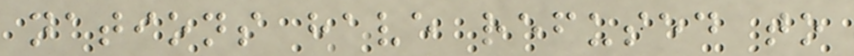nations have refused to
